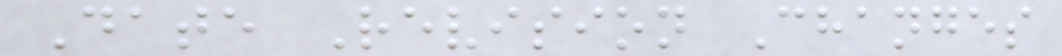Date Revision Changes
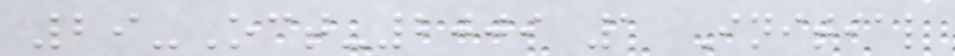29-Oct-2009 1 Initial
